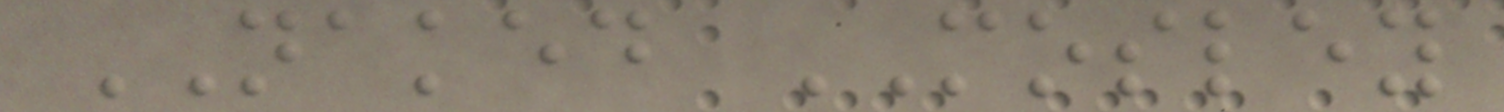NAKED MOSLEY
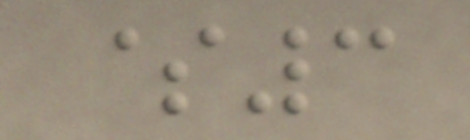$3
